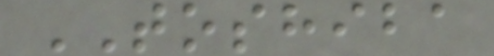TOSHIBA
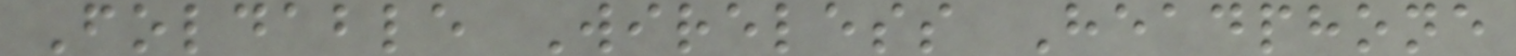Foldable Wireless Headphone
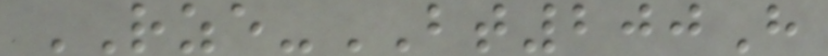RZE-BT200H
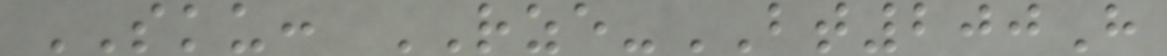SKU: RZE-BT200H
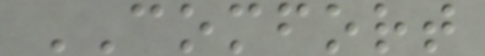COMFORT
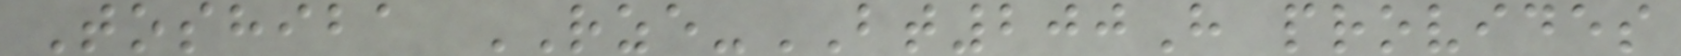Toshiba RZE-BT200H provides
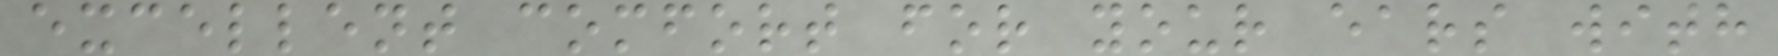excellent comfort for your ears with
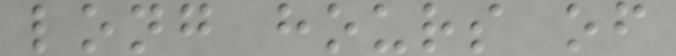long hours of
